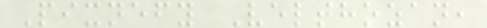Pixnefy Velthozan,
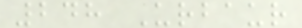248 Urbaur
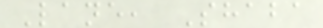Lane, Shaba
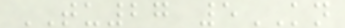TU27 5KN
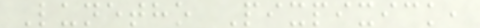Lunetho Pixpixick,
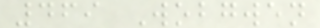469 Wobgwen
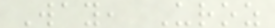Way, Uroz
